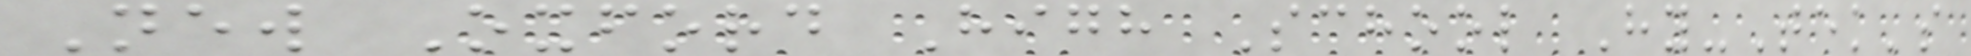New Oxford High School Hy-Tek's
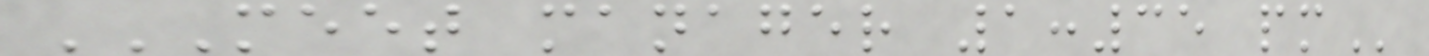MEET MANAGER 1:35 PM
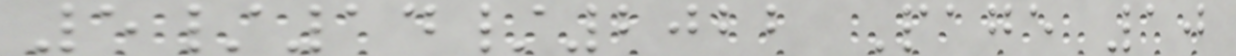5/14/2022 Page 10
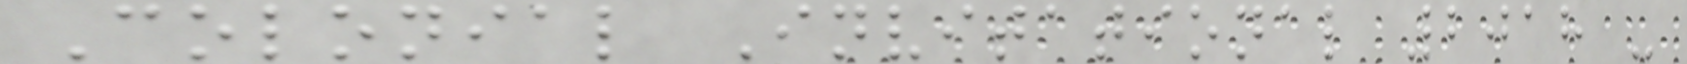Colonial Invitational 2018 -
